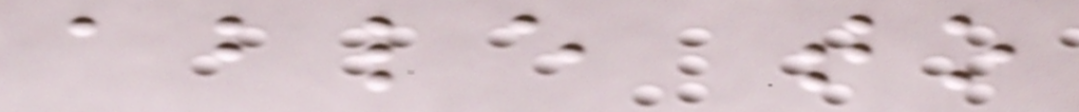able to
